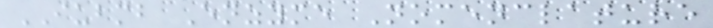IUBMB Enzyme Nomenclature
